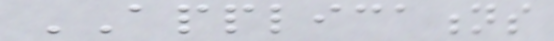APPLICATIONS
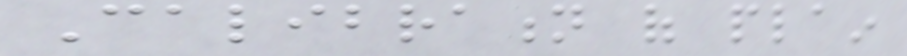Calibration of plain
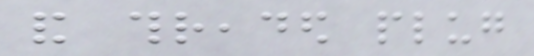and threaded plug
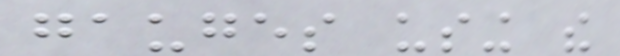gauges using the
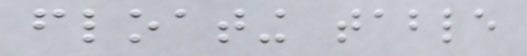floating table
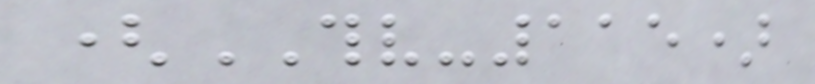(THV-115)
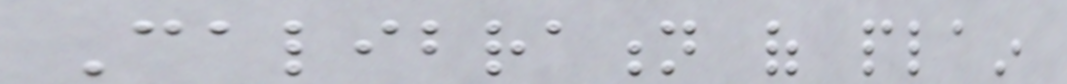Calibration of plain
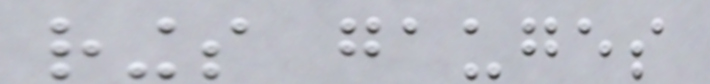rings gauges
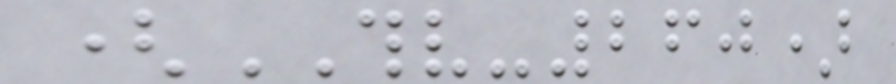(THV-260)
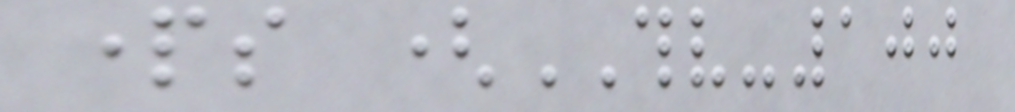parts (THV-100
